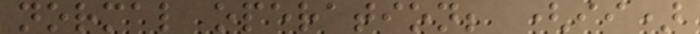normal operation; (ii)
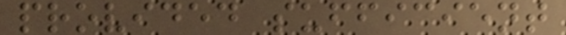provided sufficient
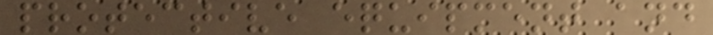protective equipment and
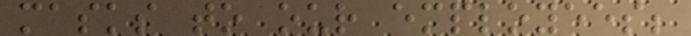masks to our employees;
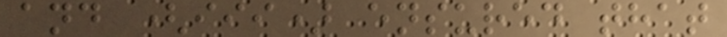and (iii) ensured that
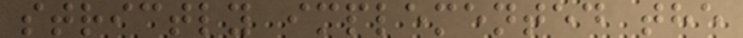strictly implemented the
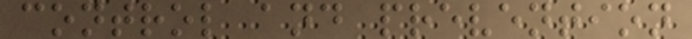control and prevention
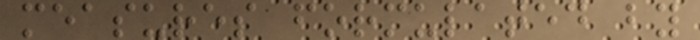measures formulated by
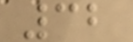32
